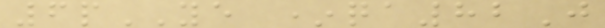6pYE *qa82J
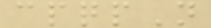cpqpN
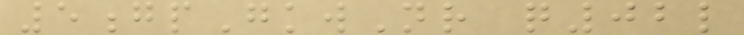5gpGkwNr q02l
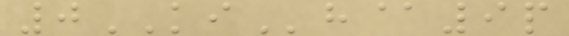0KIh@9p
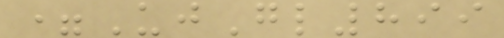=UjGl899
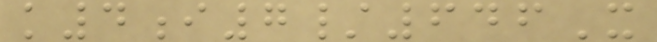k4i7/646X
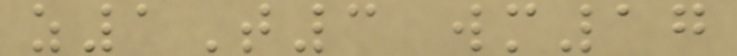z1T3 wm17
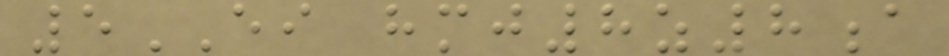5EI hmj8z8a
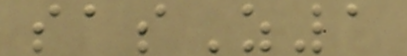sasZ1
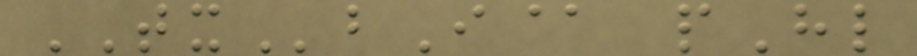TXbI@ pHl
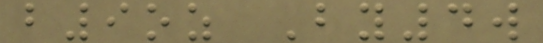b9oz By4w
